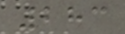283
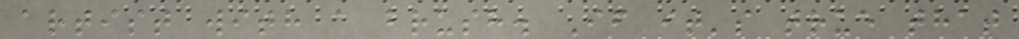artist with a brush. If it's true that
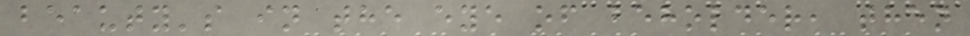beauty's in the eye of beholder, then
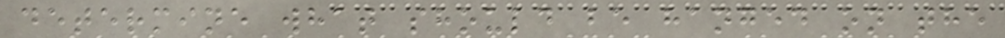determine what should be hanged on the
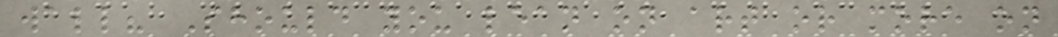wall? Should you lean on art or more on
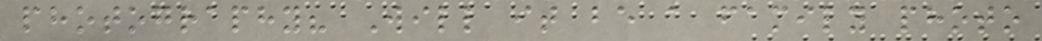photography? Will it be a family photo
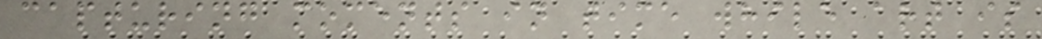capturing moments in time while art is
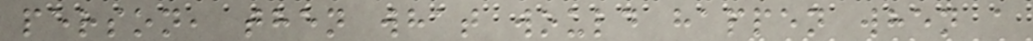person, then what would happen when a
